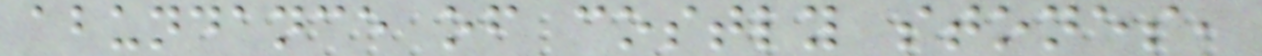abundance of costly stones,
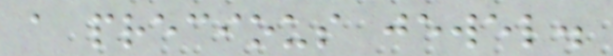a precious jewel.
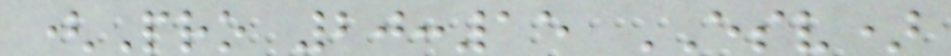(Pro 20:15 ESV)
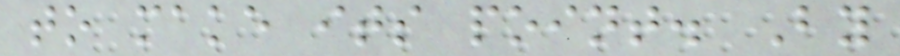to make its point. By
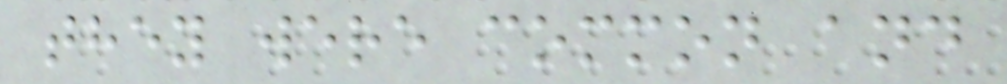they were common and
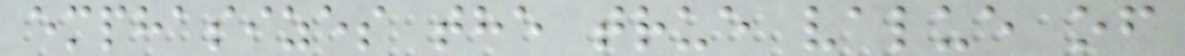emphasizes the true value of
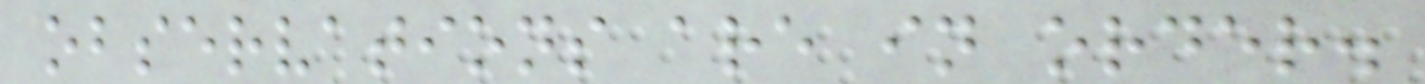observations are in order.
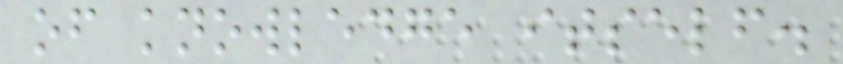of knowledge itself.
